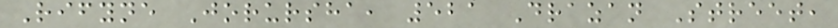Rifyne Jorursha, 521 Drazan Street,
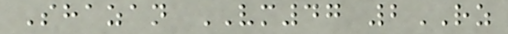Shazan VM47 2RZ
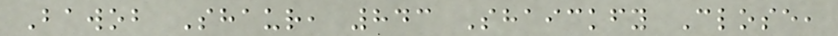Bawob Shaur, 843 Shaickfy Close,
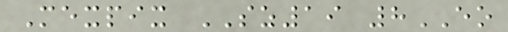Mexpix SZ19 8EO
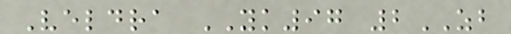Veldra YK97 2ZB
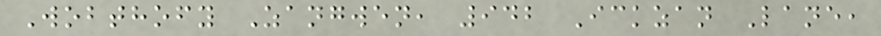Wobthofy Zangwen, 942 Ickzan Lane,
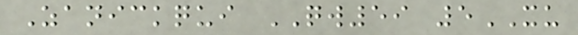Zanickqui QW59 5XU
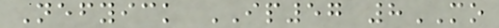Nefyick IP57 8MO
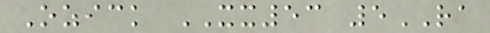Ozick XX53 5RA
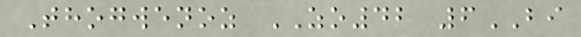Thogwenoz ZO42 6BI
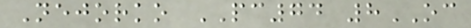Nejorko PC74 8OC
